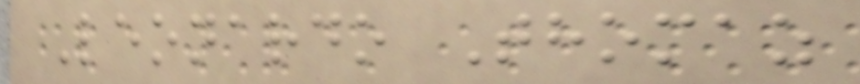Leonardo Thomaz
